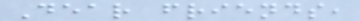Dear friends,
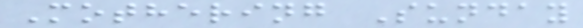Mothering Sunday
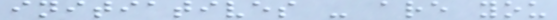initiatives - are you
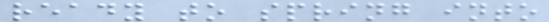ready to spring into
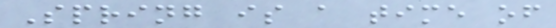Spring is a time of
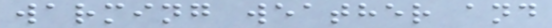warming weather and
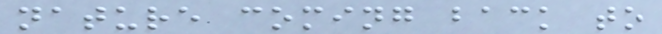nature coming back to
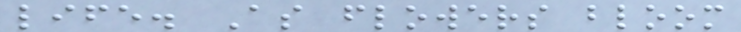life. As flowers bloom
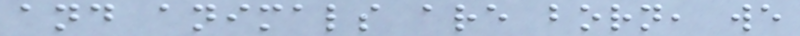and animals are born, we
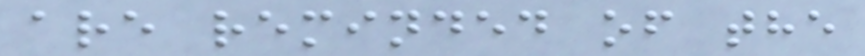are reminded of the
